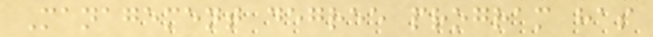Management degree program has
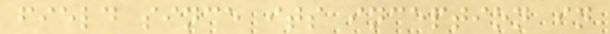field since its inception in
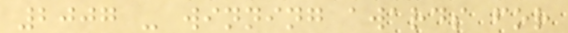2007 - winning awards for
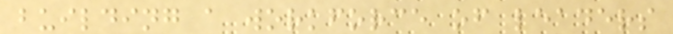building a workforce of leaders
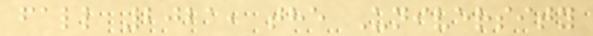fall 2021, the University
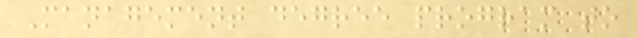Management degree program to
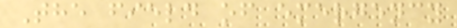The field of emergency
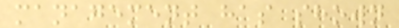management has shown
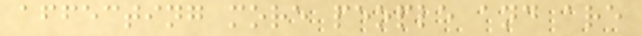affecting more people and are
